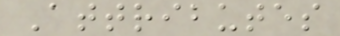Attributes
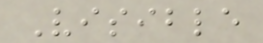Visible
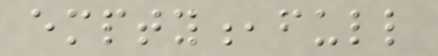empty,full
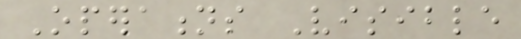Operations Visible
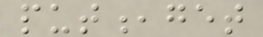put,get
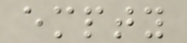empty
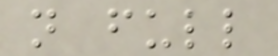not full
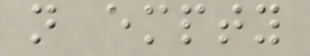not empty
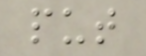put
